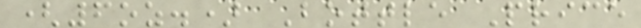(6oz.) Bottle Price
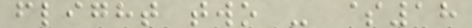flight two - $18
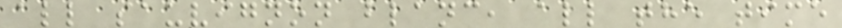all sauvignon blanc, all the time
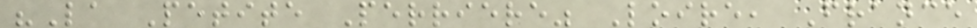"La Petite Perriere" Loire, France
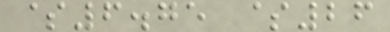$6.75 $26
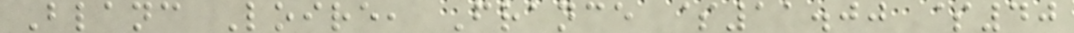Blanc Loire, France $11.00 $40
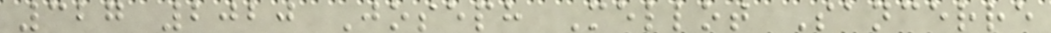327 2020 Joseph Mellot Sancerre
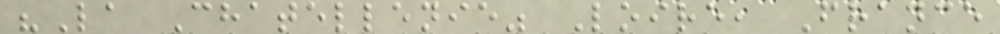"La Chatellenie" Loire, France
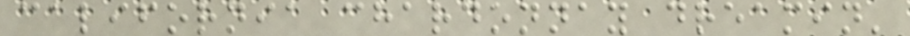california chardonnay dreamin'
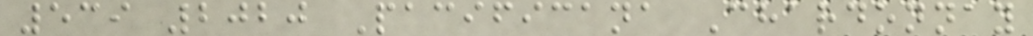539 2020 Pacificana Chardonnay
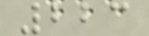223
